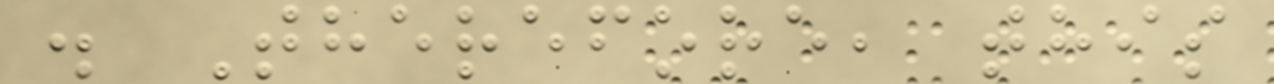. Therefore, this
